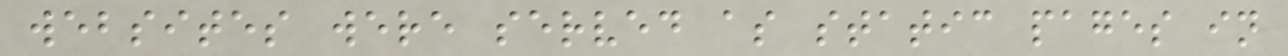websites were served as static pages in
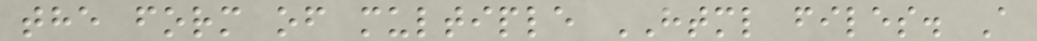the form of multiple HTML files. A
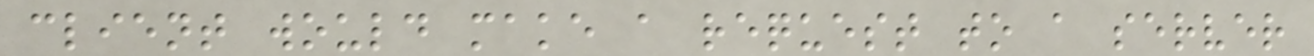client would make a request to a server
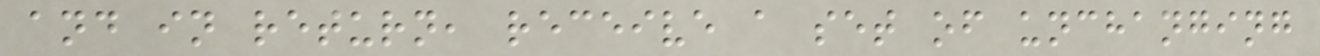and in return, receive a set of unchanging
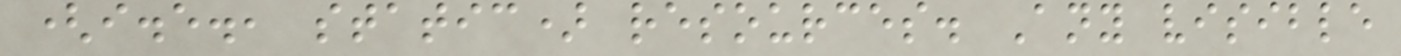(i.e., static) resources. Any visible
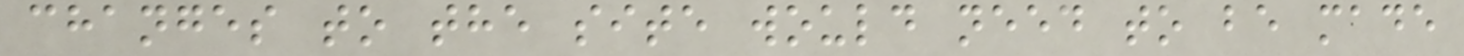changes to the site would need to be made
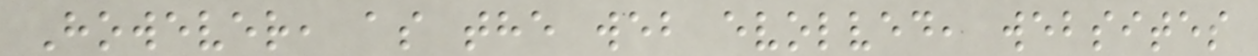However, as the web evolved, websites
